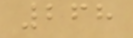268
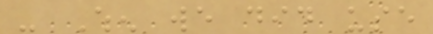- When we did use
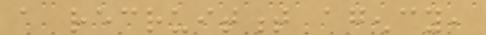a recruitment agency,
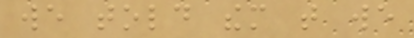we told them that we
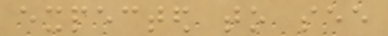expected to see
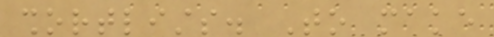shortlists. To make
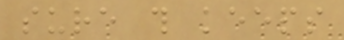sure this keeps
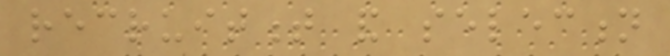recruitment and selection
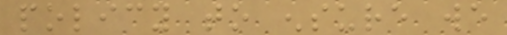policy to ensure we
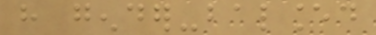have gender-balanced
